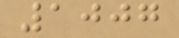1007
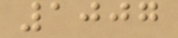1007
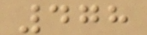478
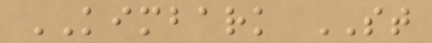KIMBARK ST
